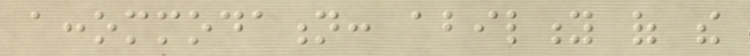accommodation: ability of the
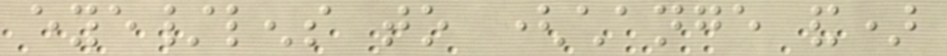eye/lens to (change and)
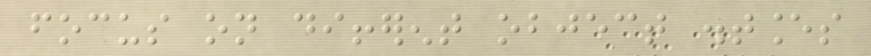focus on different object distances
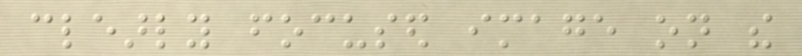clearly focused image on the
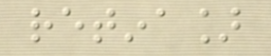retina]
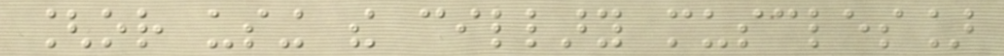[or using the cillary muscles]
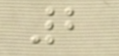2
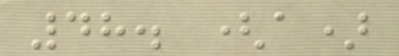48. (a)
